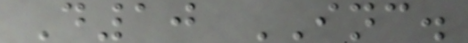D10 INC.
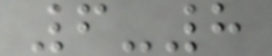6-8
